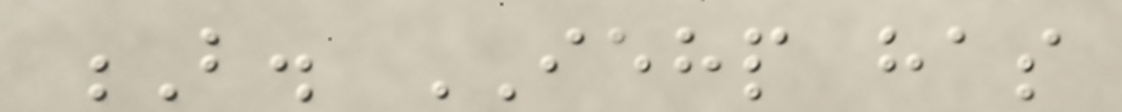B. IEHP has
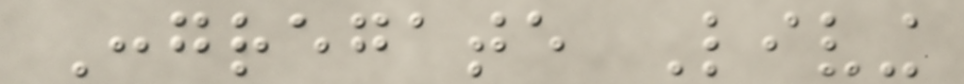Congregate Living
